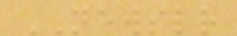NEWSLETTER
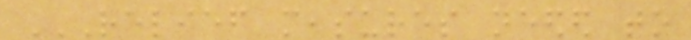RELIEF MEASURES NEEDED TO
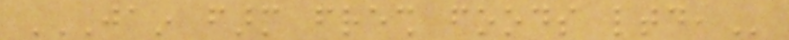JAIN FARM FRESH FOODS LTD,
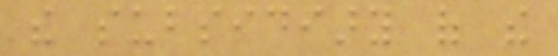the subsidiary of the
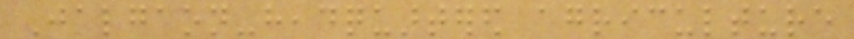Jalgaon-headquartered agriculture
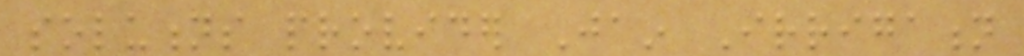solutions provider Jain Irrigation
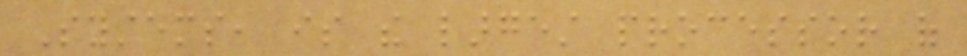Systems, is the largest processor of
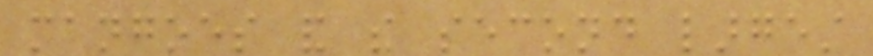mangoes and the second largest
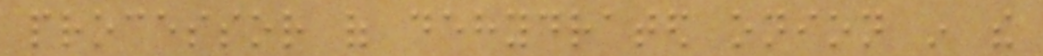processor of dehydrated onion in the
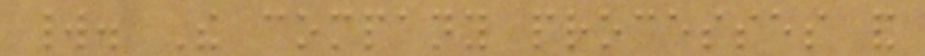world. The company processes and
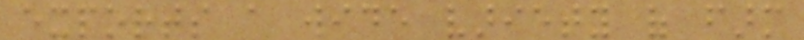exports a wide variety of farm
